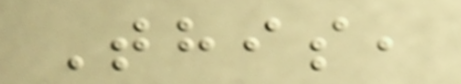This,
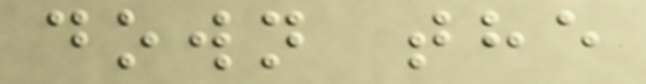down the
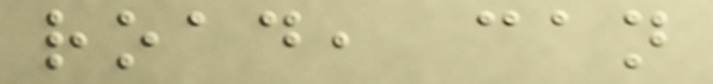road, can
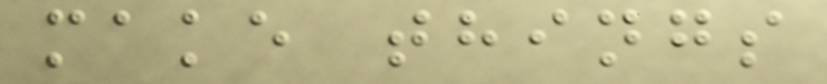make things
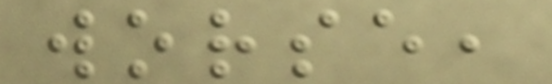worse,
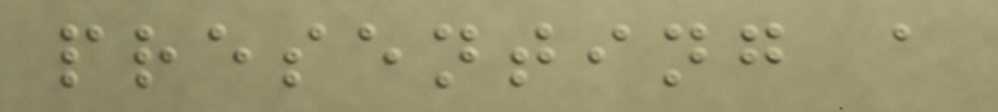presenting a
